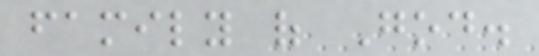family of God.
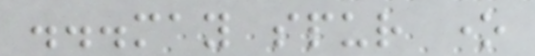...may spur one
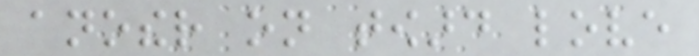another on toward love
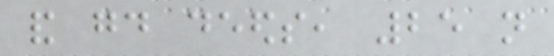and good deeds, 25 not
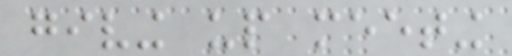giving up meeting
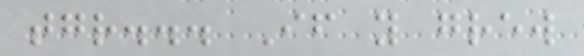together... If you grew
